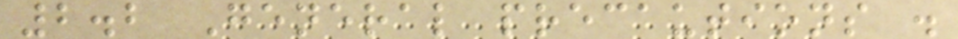2.2 General precautions .
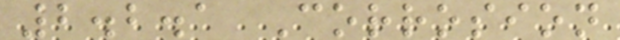2.2.1 Corrosion
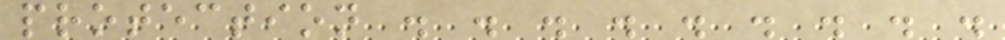protection . . . . . . . . .
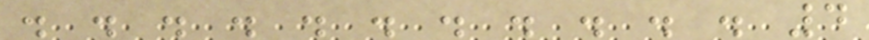. . . . . . . . . . . 4
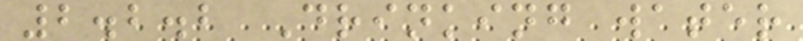2.2.2 Drinking water
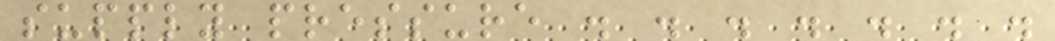supply pressure . . . . . . .
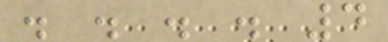. . . . 4
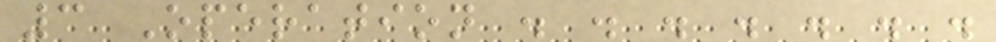3 Operation . . . . . . .
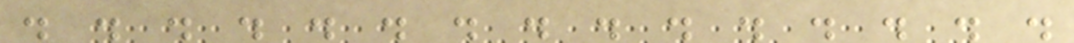. . . . . . . . . . . . . . .
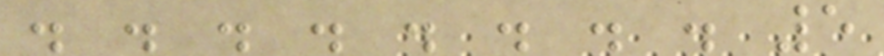. . . . . . . . 5
